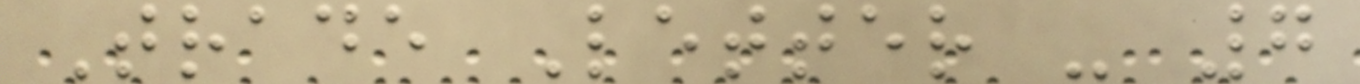Trade Letter - 7
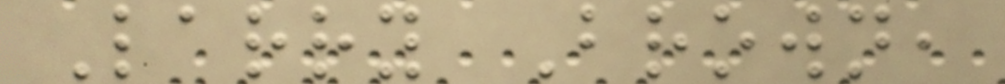Larry Brown,
